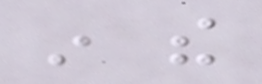in the
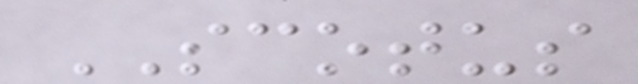SCOTUS
